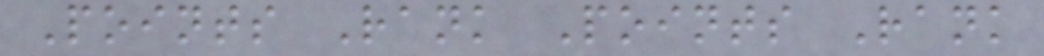Points Rank Points Rank
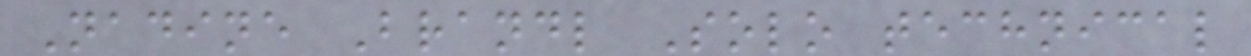Nadine Brandl Solo technical
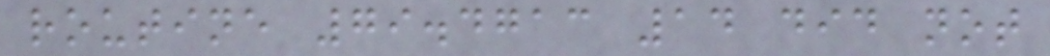routine 79.4713 14 did not
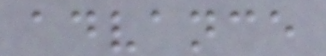advance
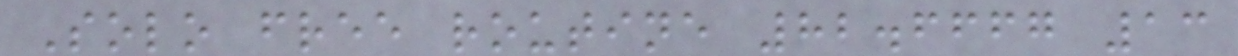Solo free routine 82.6667 13
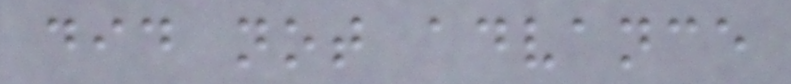did not advance
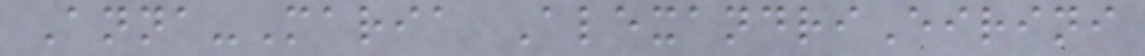Anna-Maria AlexandriEirini
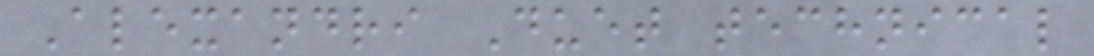Alexandri Duet technical
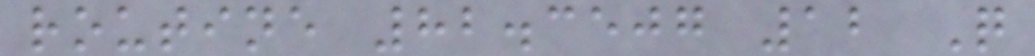routine 82.3507 12 Q
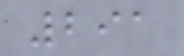291
